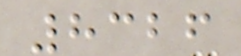8326
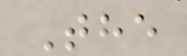The
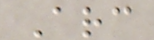Arc
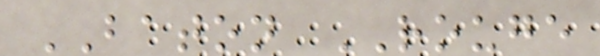BATON ROUGE
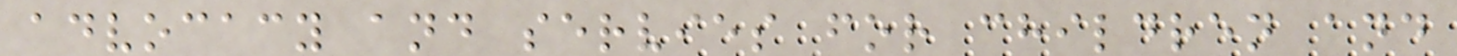advocacy and servies for children and
